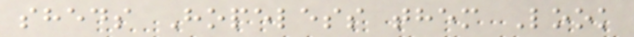sheds Hopeless them Look
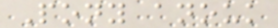Pony anouk
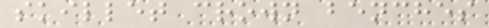skillet crown benches
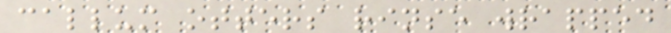callum otters rinse wrapped
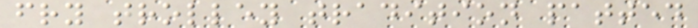fry trolley tradition patted
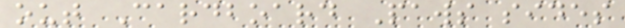out Cardboard Paws sides
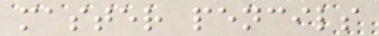master pencils
